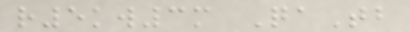r5kw3m QaTb
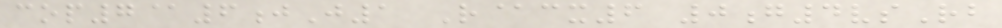cop7@6jJ1 R@cx6 0g4vsRb
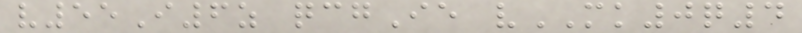v55I6z qcgIe vMK0q4
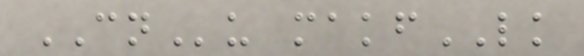CNu makfLK
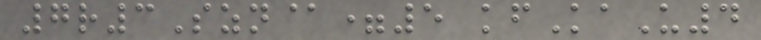7r3Szn@=5 kfKaU4
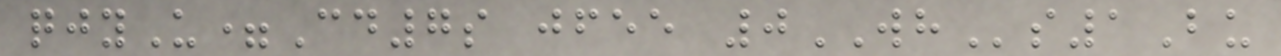qjyU=Cd7s jfee 0WHs1Bu
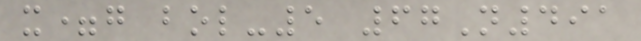x=g bol-5 67N491
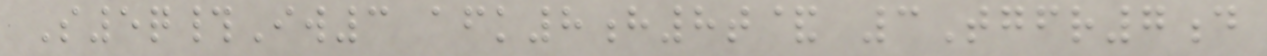S5q#Iw3 afk8h8t& 3Tgfr7d
